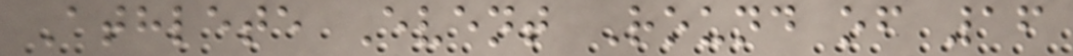Athlete Event Round of 16
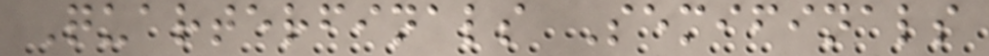Quarterfinals Semifinals
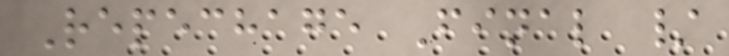Repechage Final /
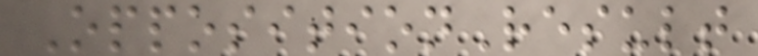OppositionResult
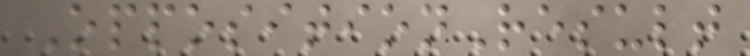OppositionResult
